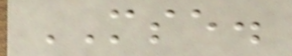MSE.
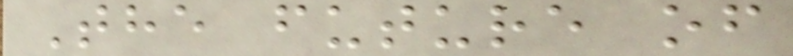The future of
